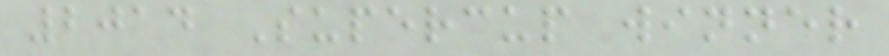2014 Supercup winner
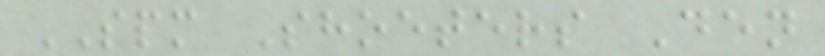SPM Shoeters Den
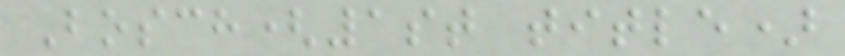Bosch(1st title)
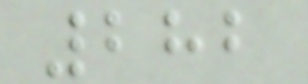282
